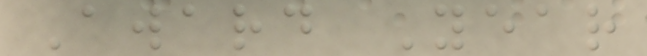Award Year
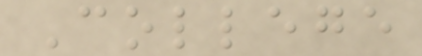College
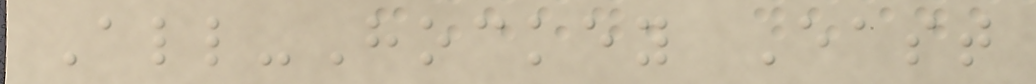All-Hockey East
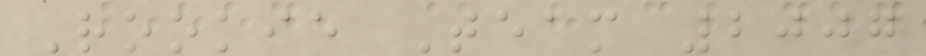Rookie Team 2007
